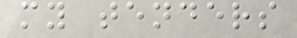my tenders
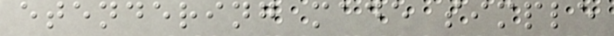etendering made simple
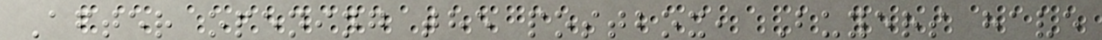After opening the postbox, Buyers have
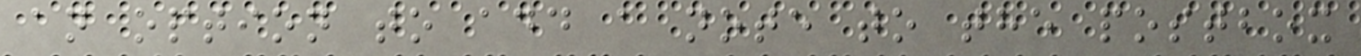an option to add a note to the postbox
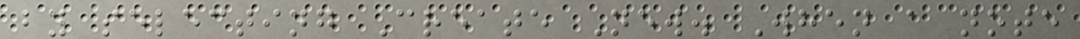by selecting Create New. When a note
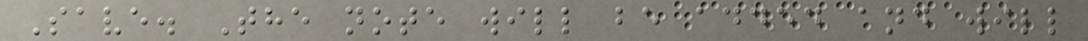Save. The note will be added and will
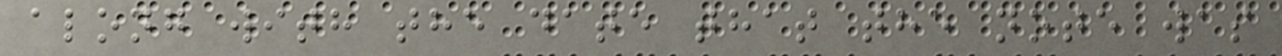along with the date that the note was
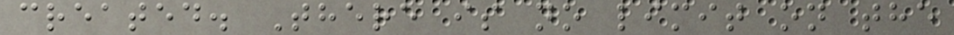created. There is no limit on the
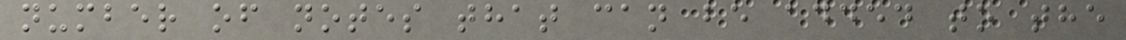number of notes that can be added to the
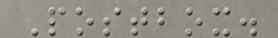Postbox.
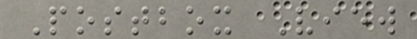Postbox View
